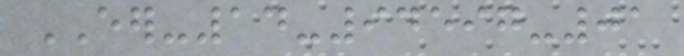EER-14-94597-01
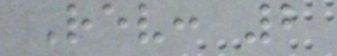Rev: 2
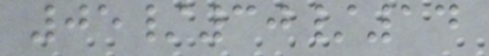05/30/14
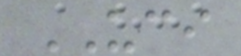UCI
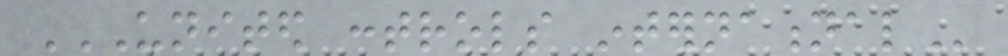UNITED CONTROLS INTERNATIONAL
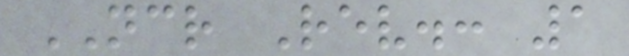NCR Rev.: 1
